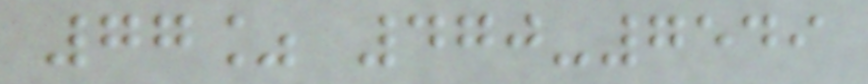77% 470-7549
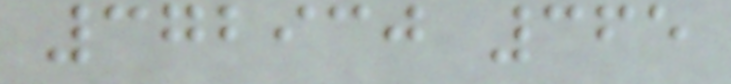372930 365
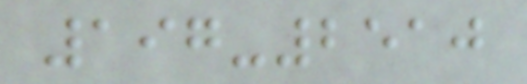197-2510
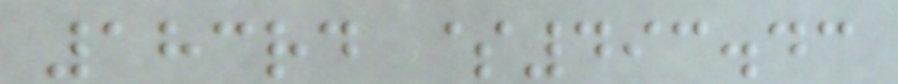183rd $493.43
